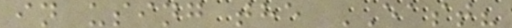in using the EAST?
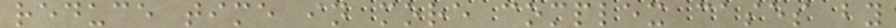reduce time in more complex cases by
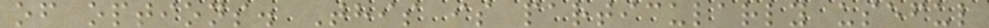of options. This is particularly useful
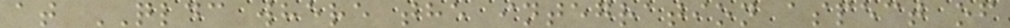at QLDC where the integration aspect of
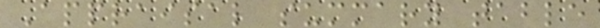Appraisal summary table
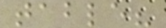table?
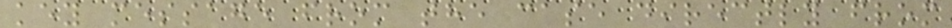key message from the case directly from
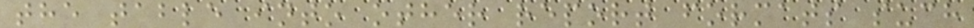the table into other report formats such
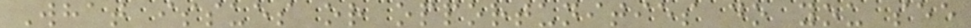What issues or opportunities do you see
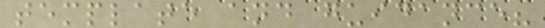template and guidance?
